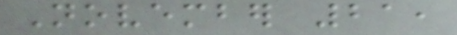November 21,
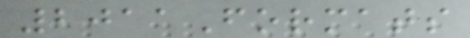2011Formats
